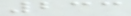233
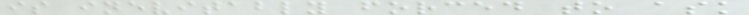is inevitably forced to ask
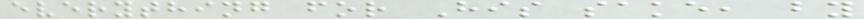everything for His sake, by
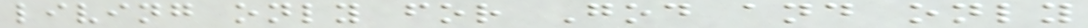living only for God and only
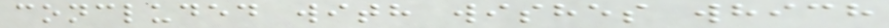concluded with wishes which
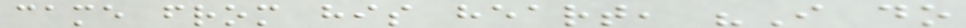came from his heart, "I do
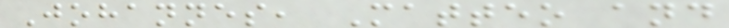Johannes, Matteo and
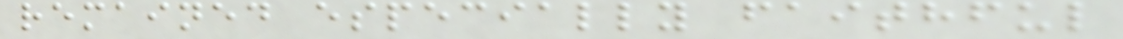remained especially faithful
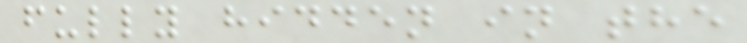fully hidden in the
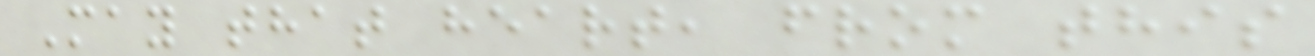May that heart, from this
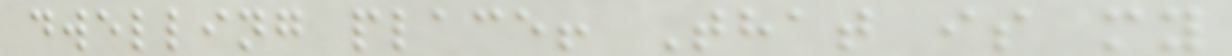dwelling place! That is my
